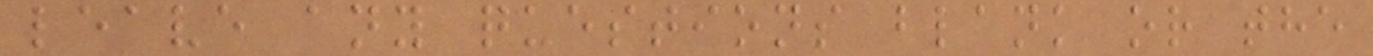leave any questions blank or the
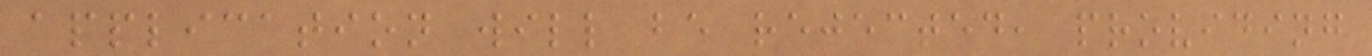application will be rejected, providing
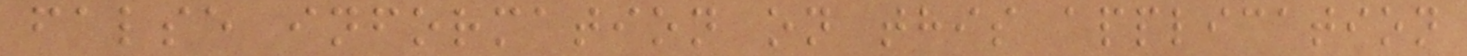false information on this application
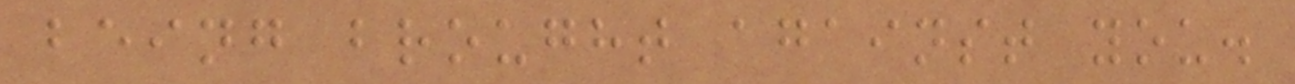being brought against you.
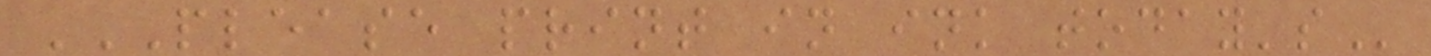PLEASE PRINT IN INK TODAY'S
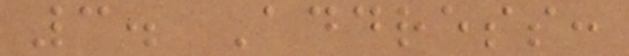3. Address:
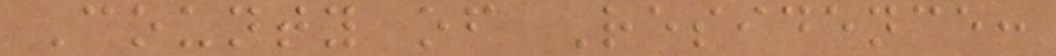County of Residence:
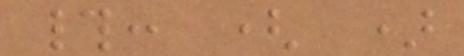#: ( )
